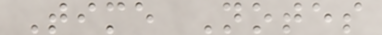Time Notes
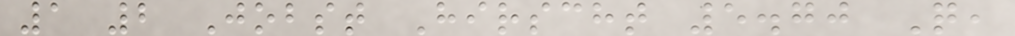1 2 Jobst Hirscht 5.70 Q,
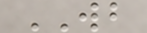WB
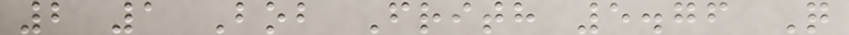2 1 Bob Frith 5.76 Q
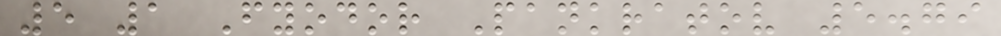5 1 Fyodor Pankratov 5.79
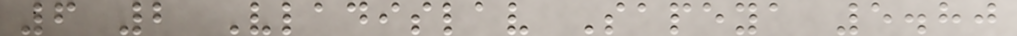6 2 Vladislav Sapeya 5.80
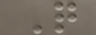Q
